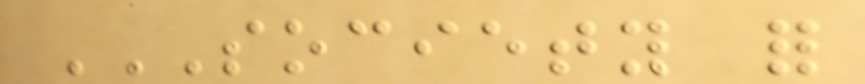SOCIETY FOR
